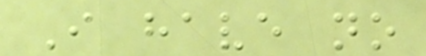I have no
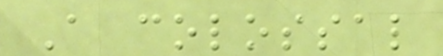A colossal
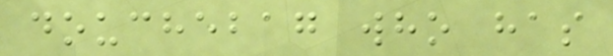douchebag who has
